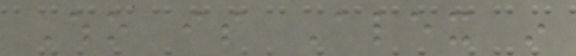Who is Alex in
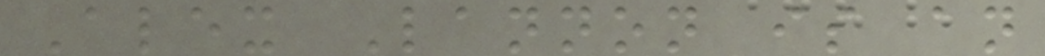Alex Lannon is an
